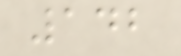142
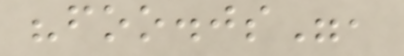"foo.js",
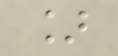]
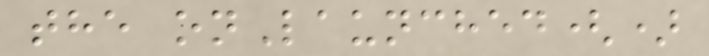the onLaunched()
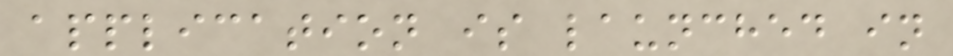application is launched in
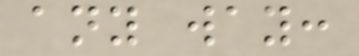any way:
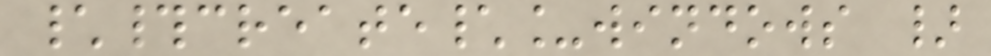\#create\_windows }
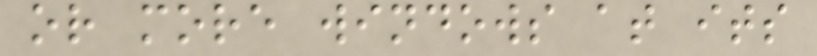or more windows at its
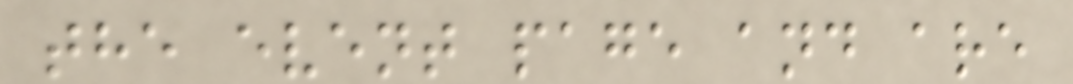the event page and are
